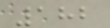182
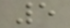5
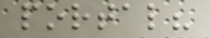portal?
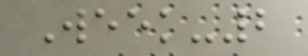Week-2
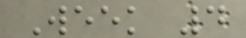Week 4
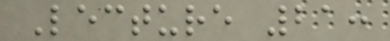Lecture 21:
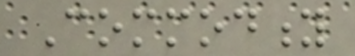Commodity
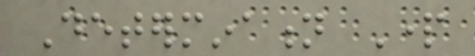Determination Part
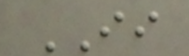II
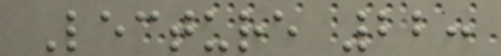Lecture 22:
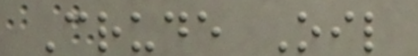Crude Oil
